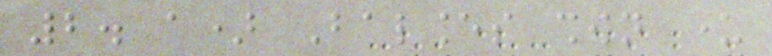2. a) Balances shown under
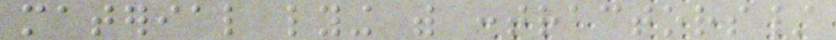material lying with contractors/
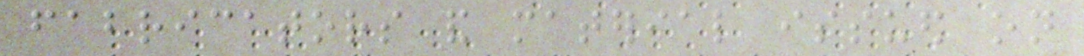fabricators and material issued on
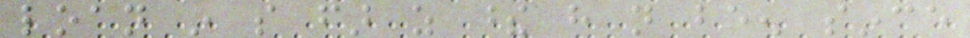loan in so far as these have not been since
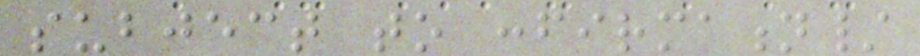subject to confirmation/
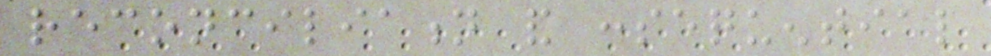reconciliation and consequential
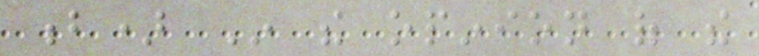b) In the opinion of the
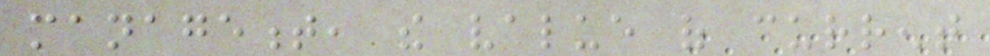management, the value of current
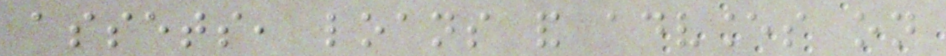assets, loans and advances on
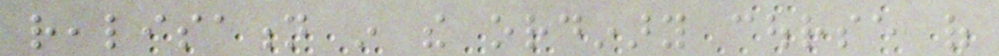realisation in the ordinary course of
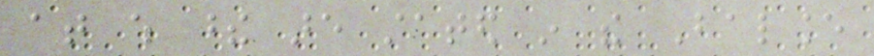at which these are stated in the Balance
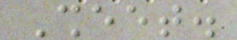Sheet.
